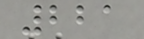221
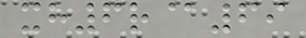xh6r@69
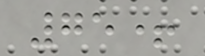75+
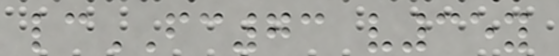lcFC73 v35y
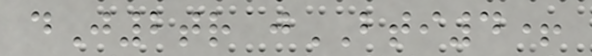dJ2tr jBTI4+
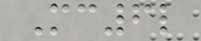Mc6l
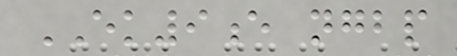EK9e ngbp
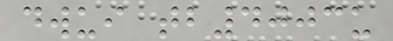dwui tb4003u
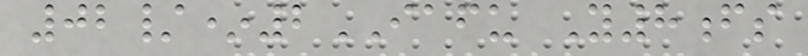02/*2IAFU Y8fs
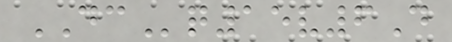DCq15v6D
